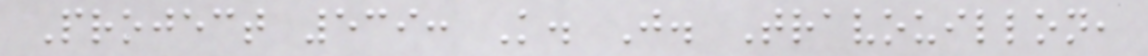Project 539: K. J. Travouillon,
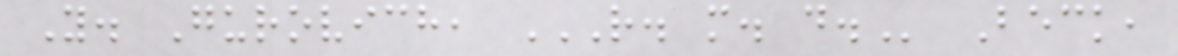Y. Gurovich, R. M. D. Beck,
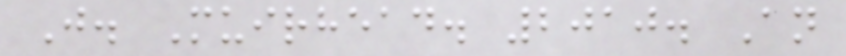J. Muirhead. 2010. An
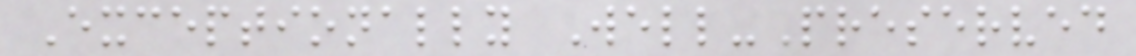Exceptionally Well-Preserved
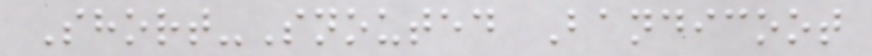Short-Snouted Bandicoot
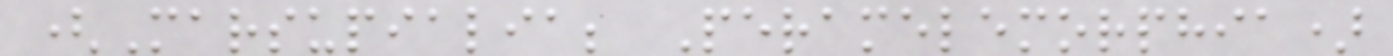(Marsupialia; Peramelemorphia)
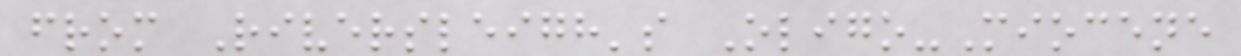from Riversleigh's Oligo-Miocene
